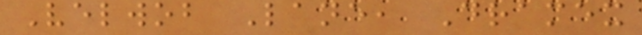Velwob Lane, Dramex
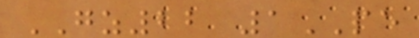GZ22 1PE
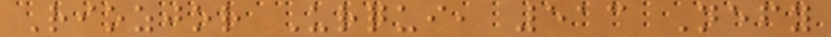Riozjor Urqui, 513 Nefy
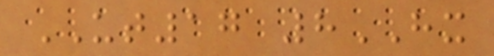UT17 8HX
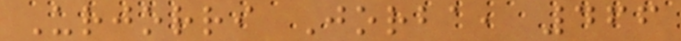Urjorri Jorba, 466
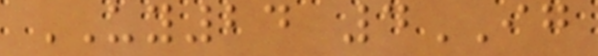UY24 4IG
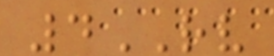4RV
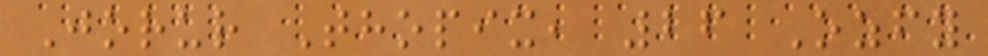Jorur Thopix, 26 Ozfy
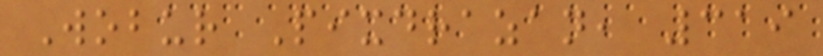Wobur Pixdrazan, 319
